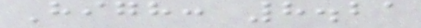High: 8.21
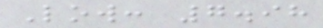Low: 7.98
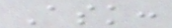Ask:
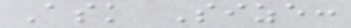Ask Size:
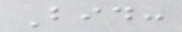Bid:
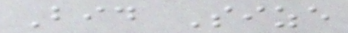Bid Size
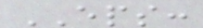EPS:
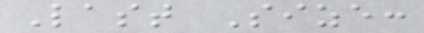Last Size:
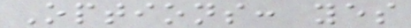Options: yes
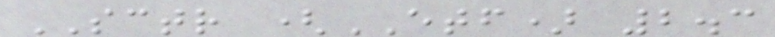SCTR (ETF) 2.3
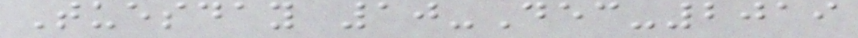Tuesday 10-Dec-2019
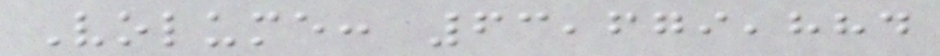Volume: 63,679,884
